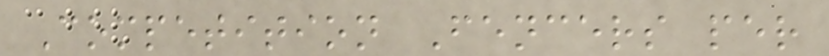Competition Fencers per
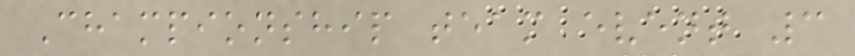Championship team event 3
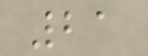21
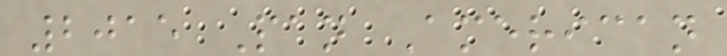2015 Pan American
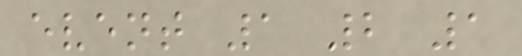event 1 2 1
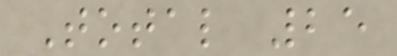Total 25
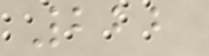222
